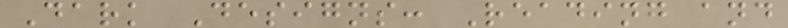Dark Designs: Reading and
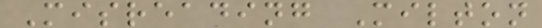Misreading Milton
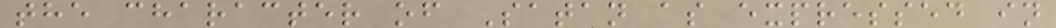the character of Satan as expressed in
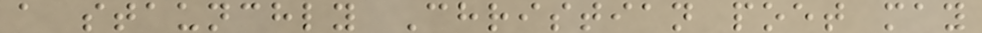a staunchly Christian poet may
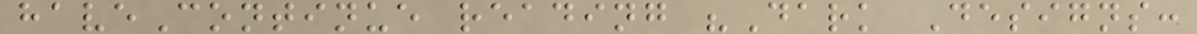haveContinue reading "Dark Designs:
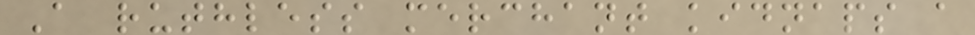A ruthless merchant kidnaps a
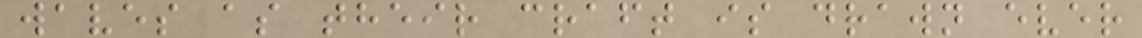waves as their craft is drawn ever
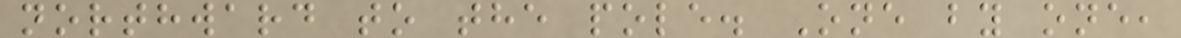northward to the pole. One by one,
